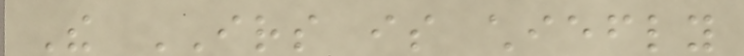The IRS is chiefly
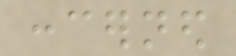concerned
